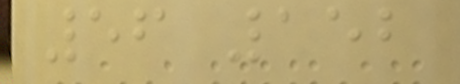56 152
